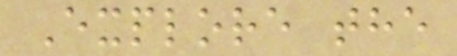Explore the
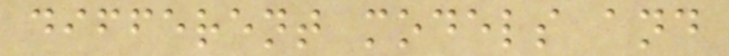different models and
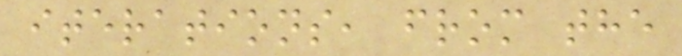iterations, from the
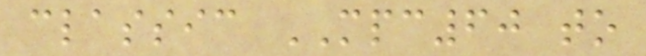classic MPC60 to
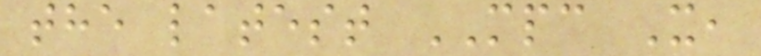the latest MPC X,
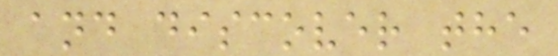and discover the
